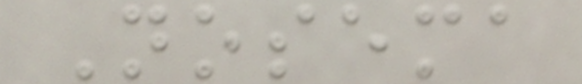Nosema
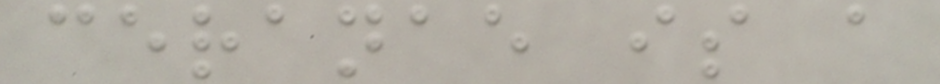ceranae is a
